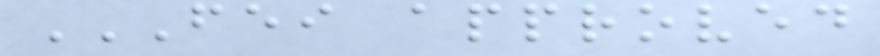FEI APPROVED
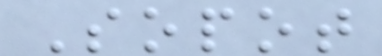Sopot
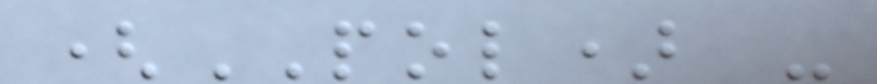(POL) -
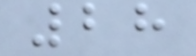28
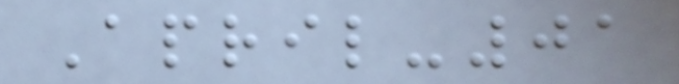April-01
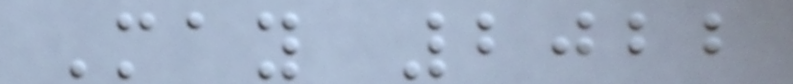May 2022
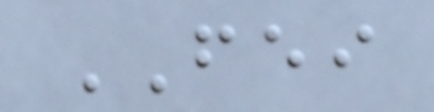FEI
